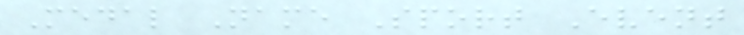Medal Name Sport Event
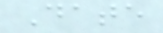Date
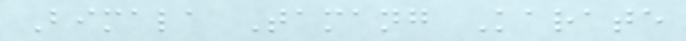Bimala Tamang Karate
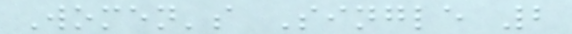Women's Single 2
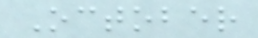October
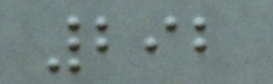292
